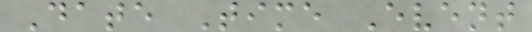Date Time Event
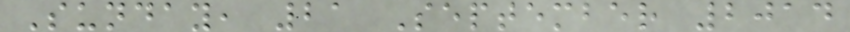Sunday, 21 September 2014
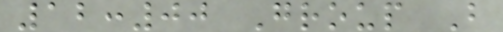12:00 Group B
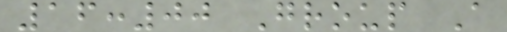16:00 Group A
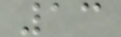13
